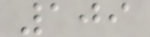109
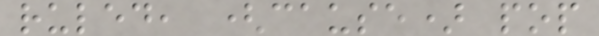ruled, (cause) pop
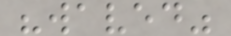"waved"
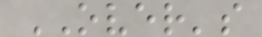OVER's
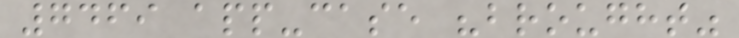7469 app-case "brought"
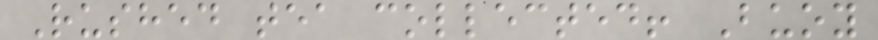Rushed tea collected! Buoy
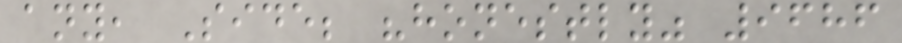any, Side; "honestly" 9686
